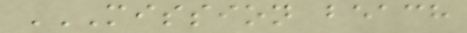MISSION BEACH
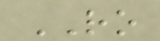RO
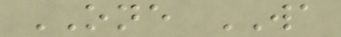ONE WA
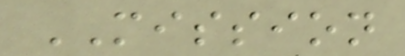MISSION
